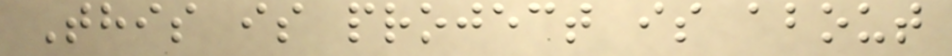This is project is about
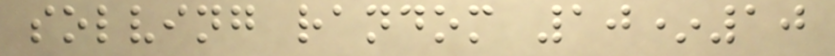solving random 10*10
